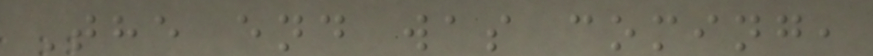The end was coming,
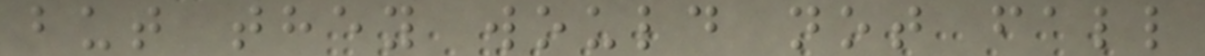but they would not fall
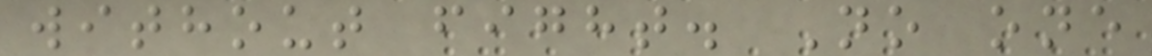without fight. No one
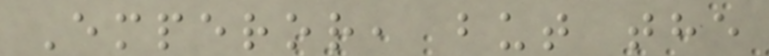Emperor, but the
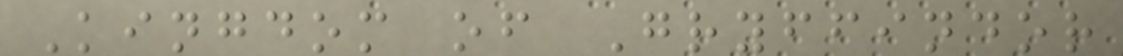Kingdom of Gryffindor
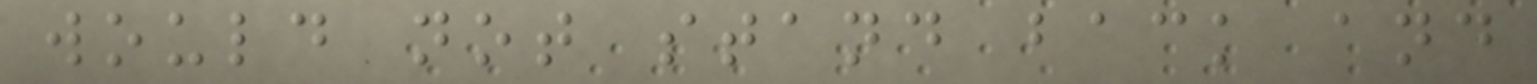would not stand back and
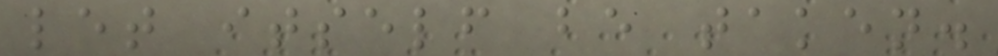let itself be taken.
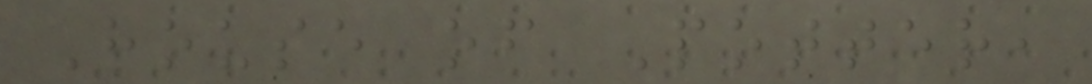House of Potter,
